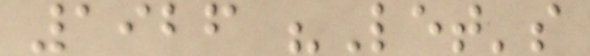1926 "Let's
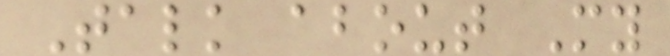Talk about My
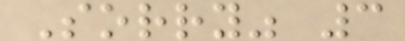Sorry" 3
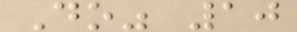Do" 10
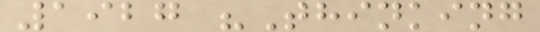1927 "Thinking
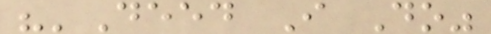"'Deed I Do"
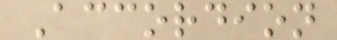Accordion
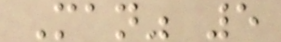Man" 5
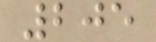205
